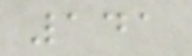141
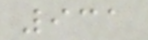931
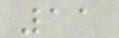11
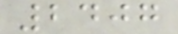2407
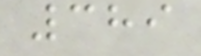389
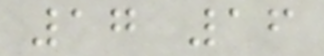17 16
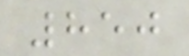850
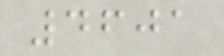4601
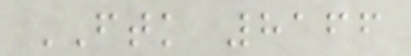FTK 8166
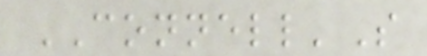CONNELL'S
